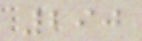290
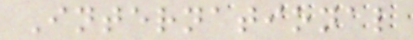International
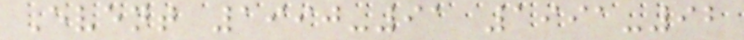Event 1990-91 1991-92
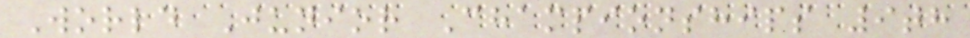World Junior Championships 9th
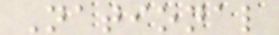National
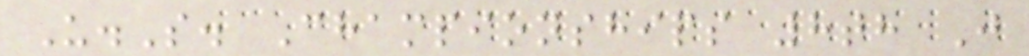U.S. Championships 8th J
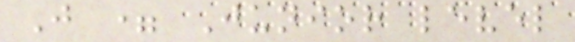J = Junior level
